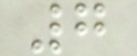7
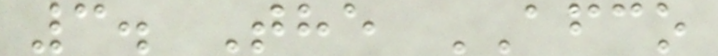3. The AFCO
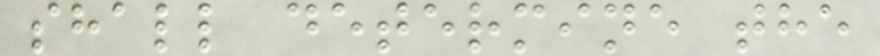shall determine the
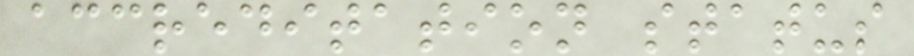accreditation status
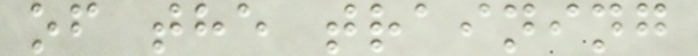of the training
